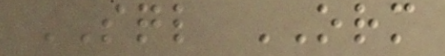SQL ORM
